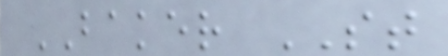BAKER ST
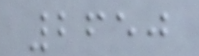2650
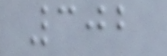302
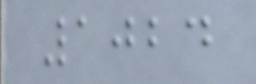1024
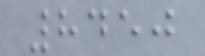8450
